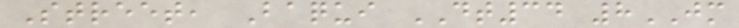Street, Baqui DT34 8JM
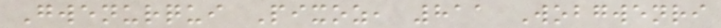Gwenurqui Pixoz, 811 Wobgwenri
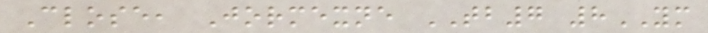Close, Jormexne TB7 8YM
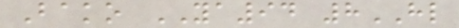Bako YA94 8HL
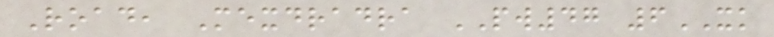Road, Mexdradra PW47 6XK
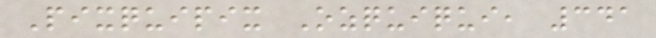Pixquipix Ozquiqui, 341
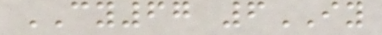CY67 6IY
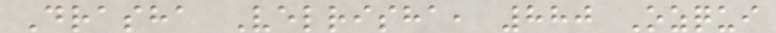Drasha Velrisha, 880 Ozqui
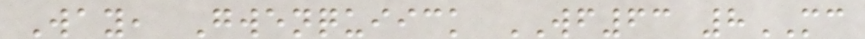Way, Gwenquiick WF63 8MC
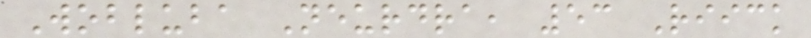Wobluba Neurdra, 53 Riick
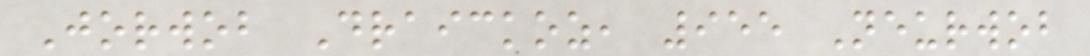Jorwob Draickoz, 955 Neurwob
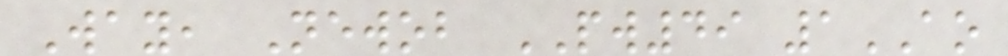Way, Newob PW49 1AO
